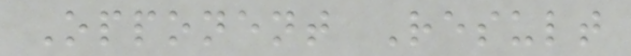Opponent Result
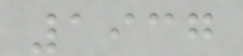1937
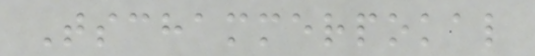Tschammerpokal
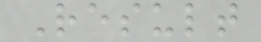Result
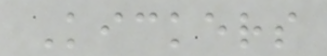Kickers
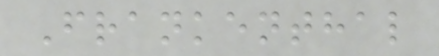Frankenthal
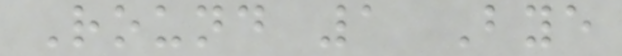Round 1 Bye
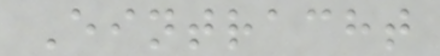Eintracht
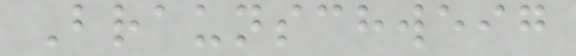Braunschweig
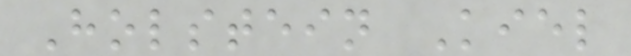Holstein Kiel
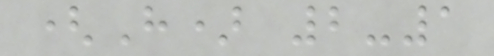(H) 2-1
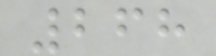268
